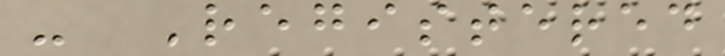- Registered
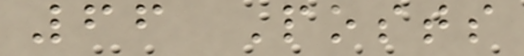66 Posts
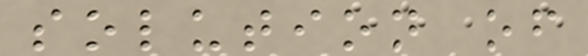solution of
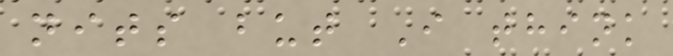nits but I think
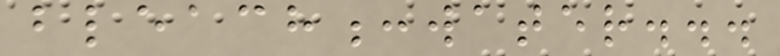bleach:water...
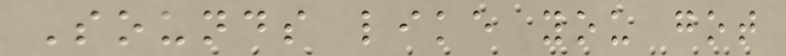Sounds like you got
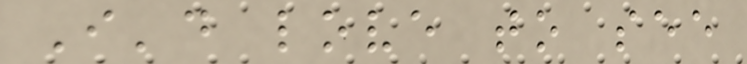I'd love to see
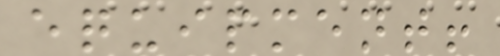equipment!
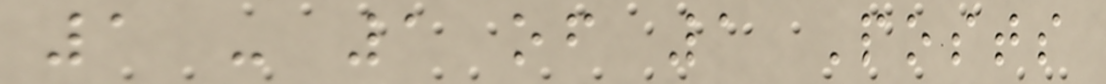1 - 1 of 1 Posts
